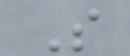So
